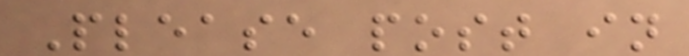Please post in
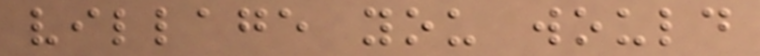village you would
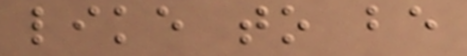like to be
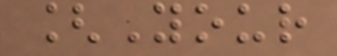[Your
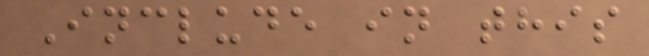Include in this
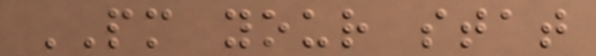PM your stat
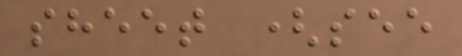sheet (see
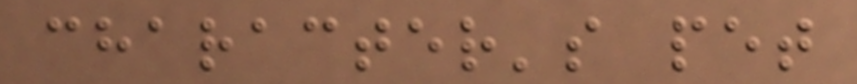character's pet
